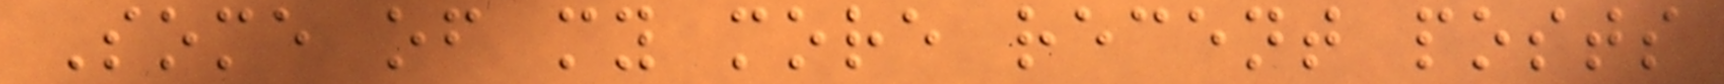Some of my more recent posts
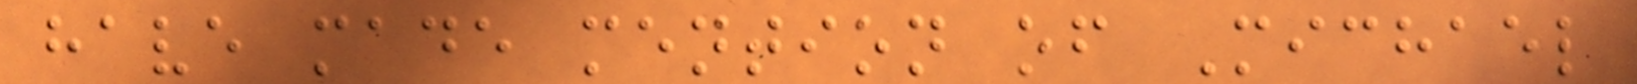have made mention of Michael
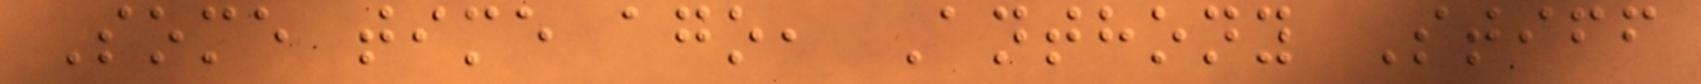Some time ago, Anthony Stiff
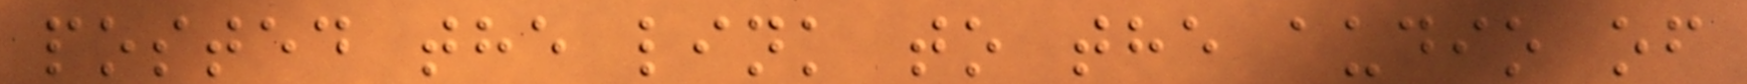posted the link to the audio of
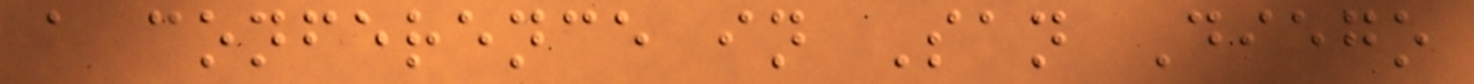a conference in San Diego
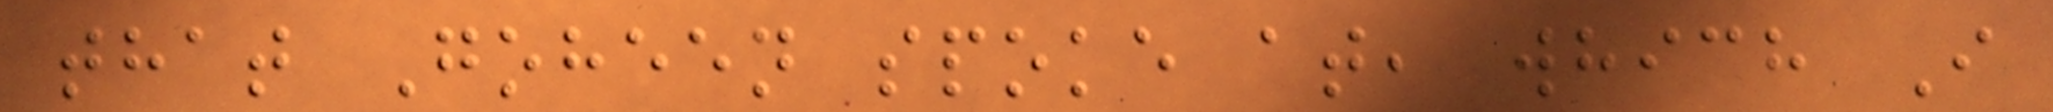that Goheen spoke at, which I
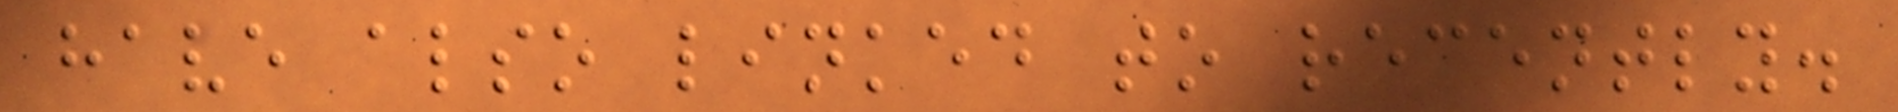have also linked to recently.
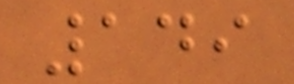149
